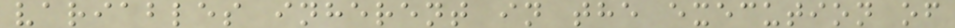variables inherent in the execution of
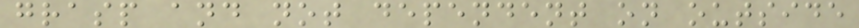grasp and not dependent on outside
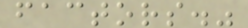factors."
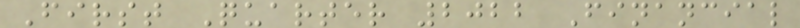First Quarter 2022 Financial
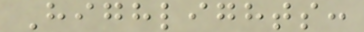Highlights:
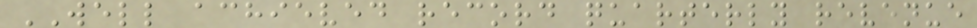WELL achieved record quarterly revenue
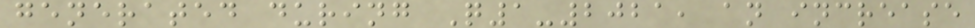generated during Q1-2021, an increase
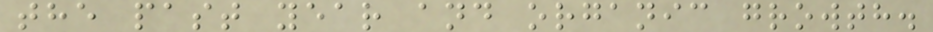the past year and organic growth.
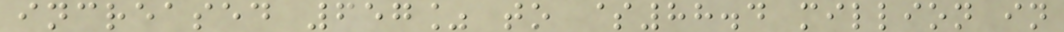increased 657% to $88.4 million in
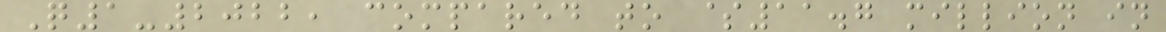Q1-2022, compared to $11.7 million in
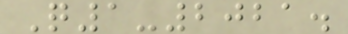Q1-2021.
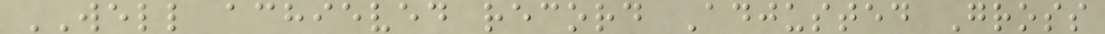WELL achieved record Adjusted Gross
